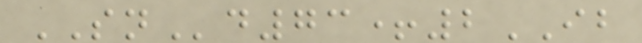SNd73+2IB
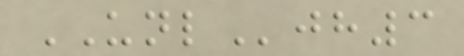UNLjh3
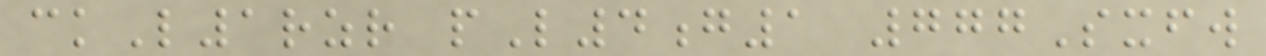ckL1rzr pL4g1 777Sxfw
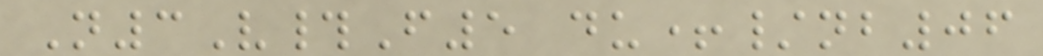N3V#F5 du+/nb06
